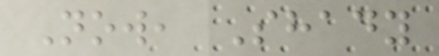Now, Shady
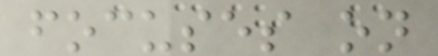focuses on
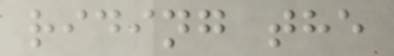riding the
